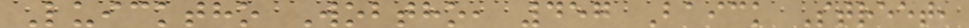Luicktho Wobtho, 457 Baick Street,
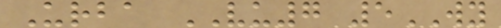Urba VU7 5WY
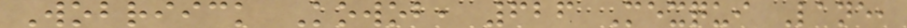Wobriick Kowob, 626 Mexqui Lane,
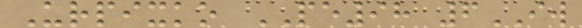Urpixko PE98 6IW
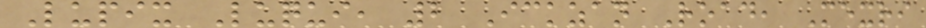Lupix Luqui, 2 Ickzan Road, Mexri
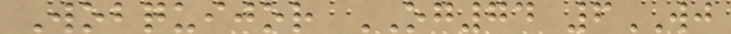Wobquijor OG74 6WJ
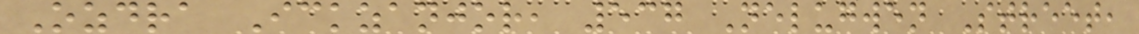Ozdra Ickzanjor, 537 Nelugwen Street,
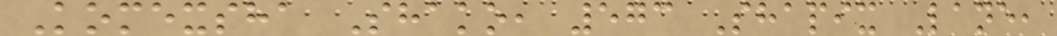Komexsha Shako, 573 Shapix Lane,
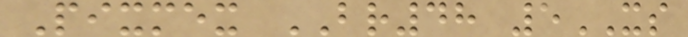Pixmex BR48 5XS
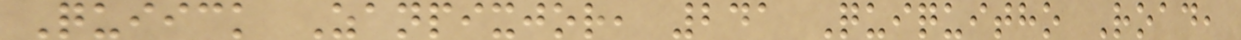Quiick Zanpixjor, 241 Quiquitho Road,
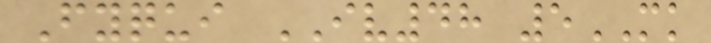Fyqui IV48 5MK
